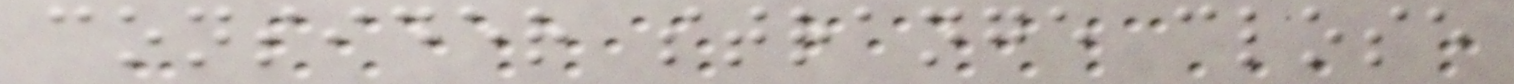consider strange close
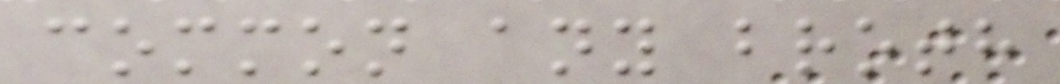common any broth
